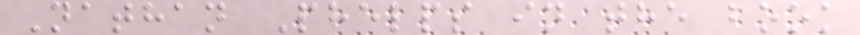Nathan Phelps in the book
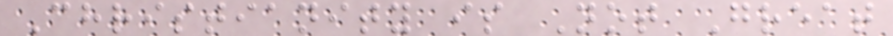Christianity is Not Great
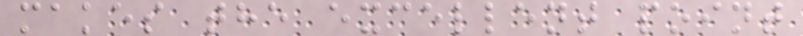makes the excellent point
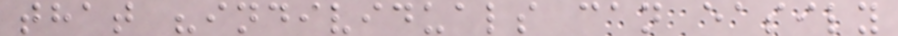that "individuals can easily
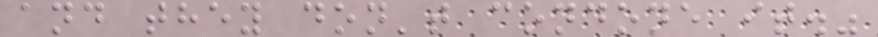and they don't condone it."
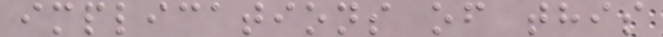implications of this
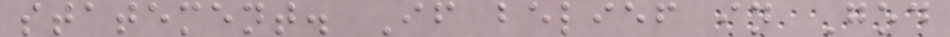statement. If belief in God
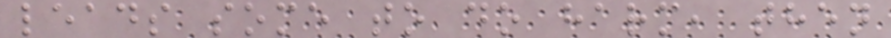leads some to do harm, then
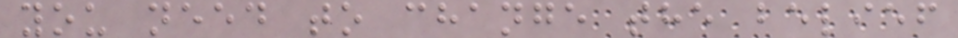you need to change the belief
